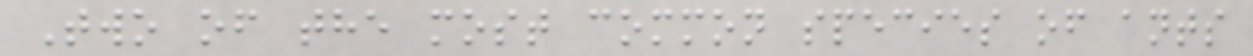Two of the most common species of ants
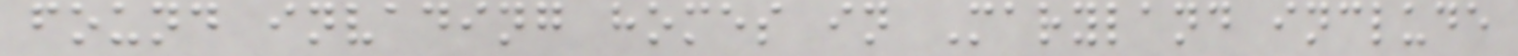found invading homes in Maryland include
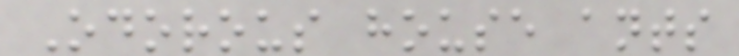Odorous house ants
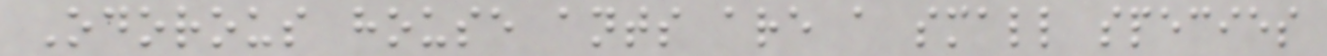Odorous house ants are a small species
